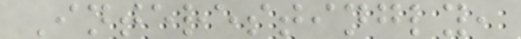Interestingly,
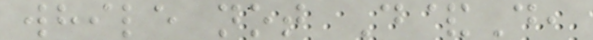while not D&D,
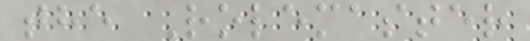the Rolemaster
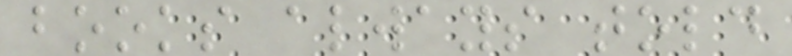books always told
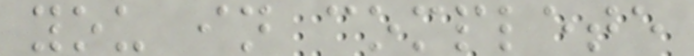you in complete
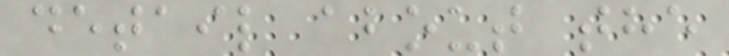detail about the
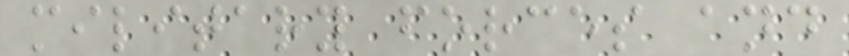military forces and
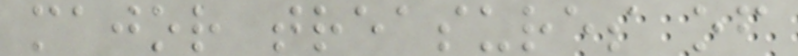major treasures of
